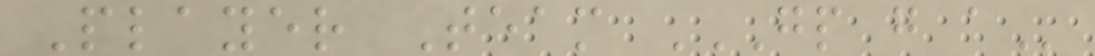Player Team GP G A
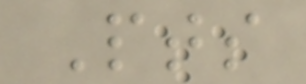Pts
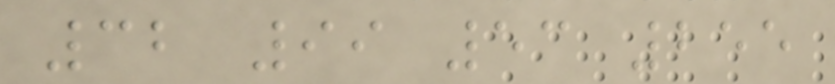32 99 53 255
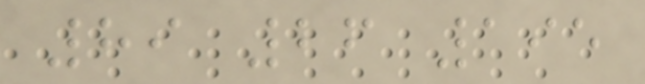89 26 195
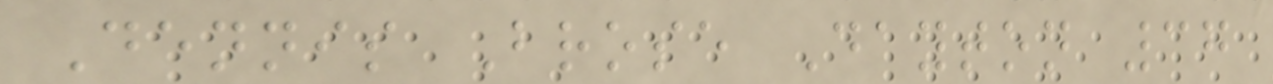Dennis Brose Dayton 37
